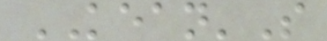KEAN'S
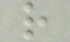r
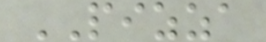PIZZA
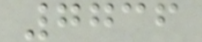7736
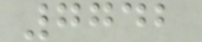7742
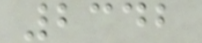2342
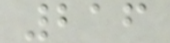216
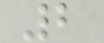2
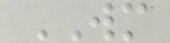WM
